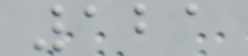121
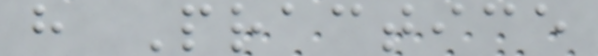h Practice
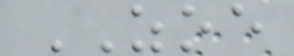ZOE
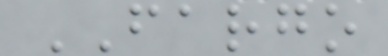FARGO
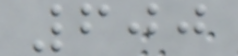600
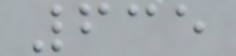635
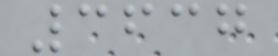3637
